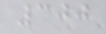300
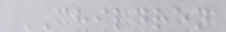CHILDREN
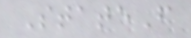StateF
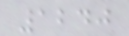1240
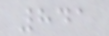841
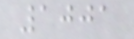1001
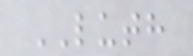LUTH
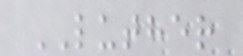LUTHER
